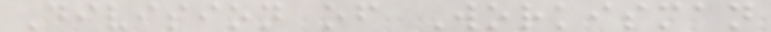Division of Workisman
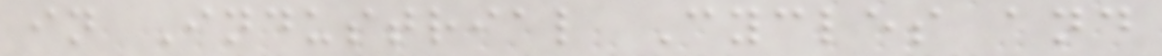in Industrial Cycles and
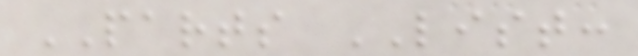PARTS LIST:
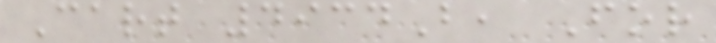Cart 4934B, For
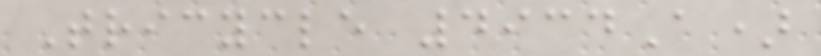Tricycle 4934A)
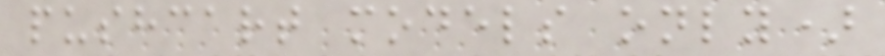pushcart models only)
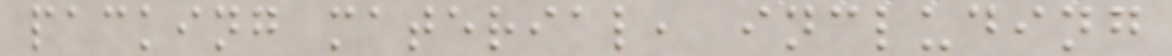packing material, including
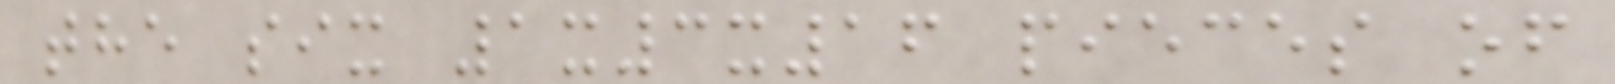the six 1x3x16 pieces of
